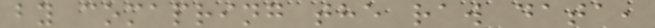by comapring the raw data,
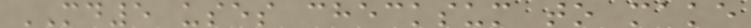MD5 uses checksum to make
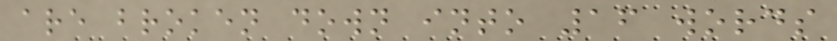are broken down into 16 words
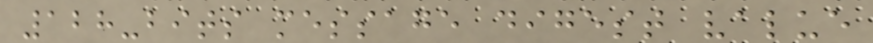128-bits message digest value
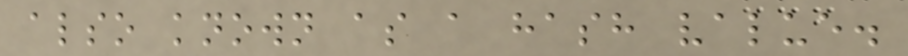also known as a hash value.
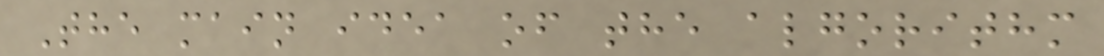The main idea of the algorithm
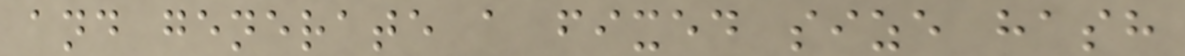and generate a fixed size hash
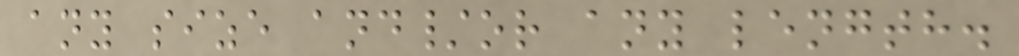any size and/or any length.
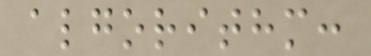algorithm:
